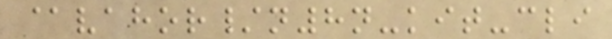@vahor/n8n-kit-cli
